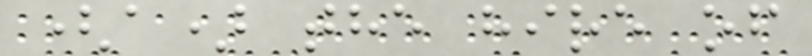(a) the hire of
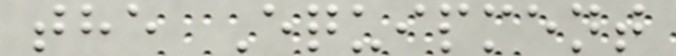the Equipment
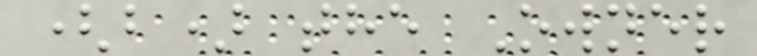(b) the Owner
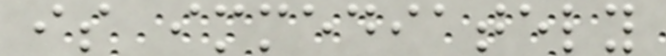is immediately
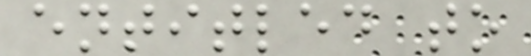entitled to
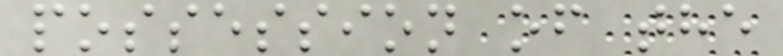possession of the
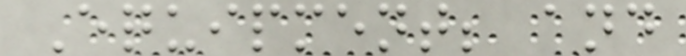Equipment; and
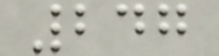247
